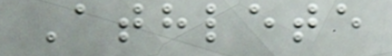Athlete
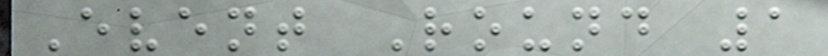Event Round 1
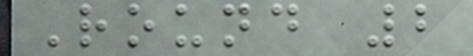Round 2
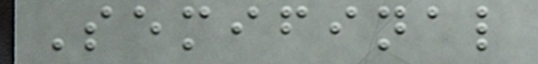Semifinal
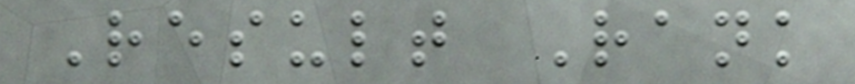Result Rank
